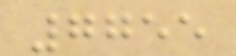7755
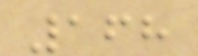168
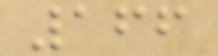166
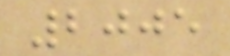2005
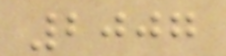2007
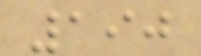190
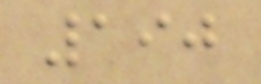190
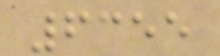6355
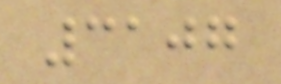3107
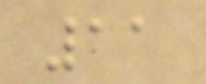11
